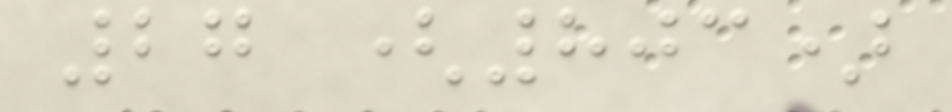27 (803)
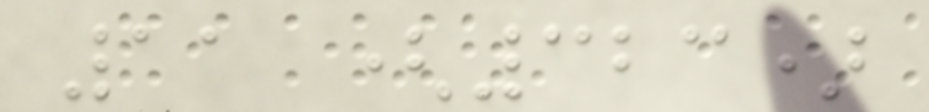11 (323)
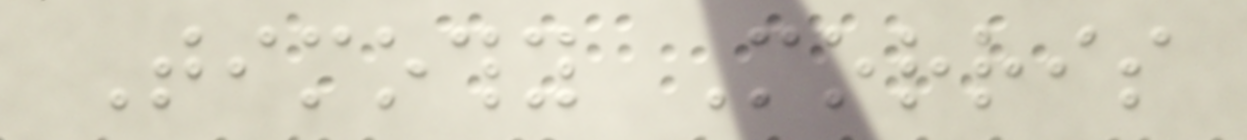Timothy Morris
